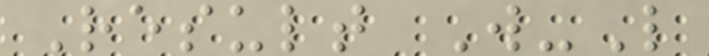Result W-L
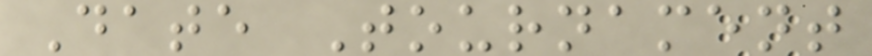Date Tournament
